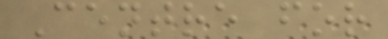Centre for
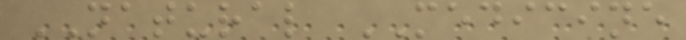NATURAL MEDICINE
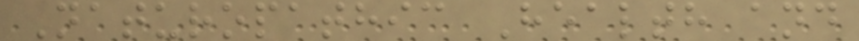Naturopathic Health and
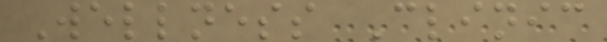Wellness Clinic
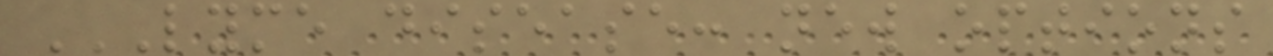LYME DISEASE: NEW OPTIONS
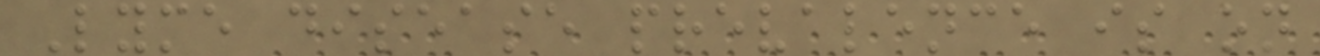Lyme disease prevalence is on
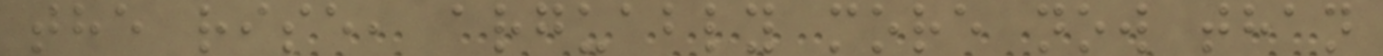the rise, arguably more now than
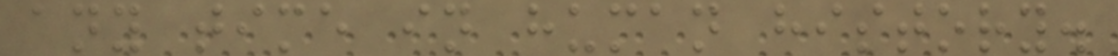any time in human history.
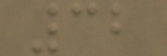32
